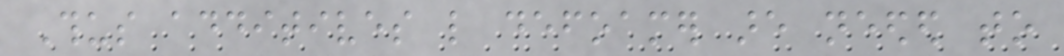Thus additives like defoamer are needed to
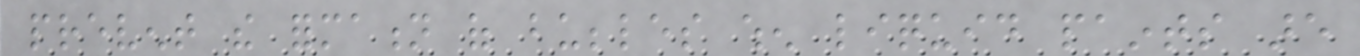prevent the formation of bubbles when liquid paints are
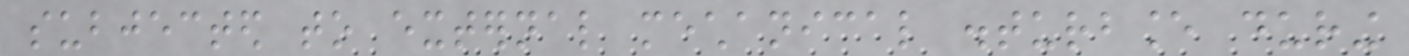subjected to external mechanical disturbance during
